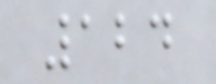124
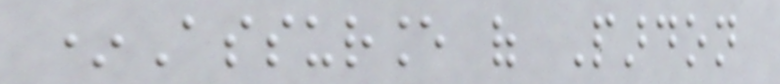*Assurance of Pardon
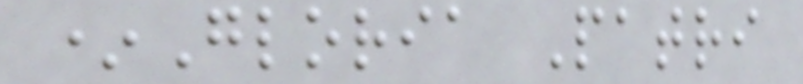*Gloria Patri
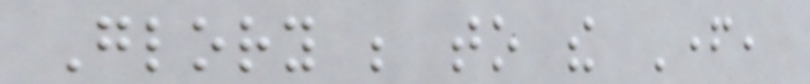Glory be to the Father,
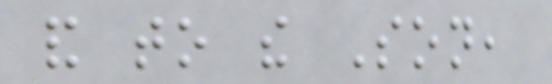and to the Son,
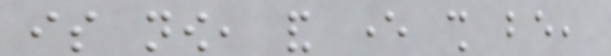is now, and ever shall be,
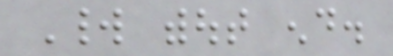World without end.
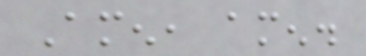Amen, amen.
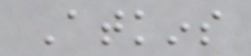Atkins
